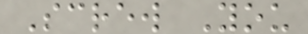Screw You
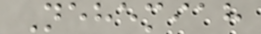Nehemiah
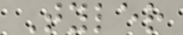Tyler
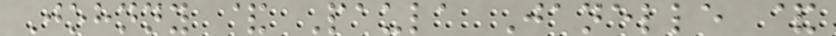Johnny & Paula Janelle &
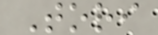Tori
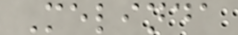Melinda
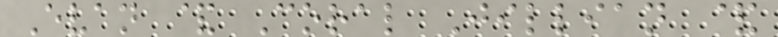Evan & Coral Jillian &
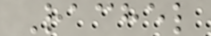Rachel
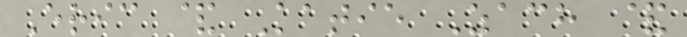Eric & Katie Zach &
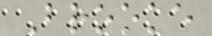Brooke
